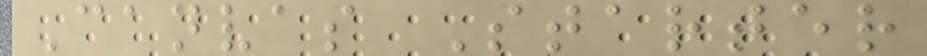Canvas Starter
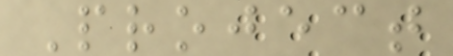Project
